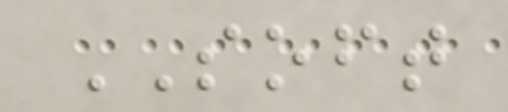SOFT
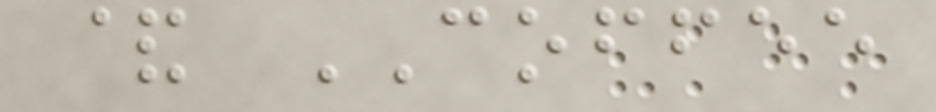& COFFEE
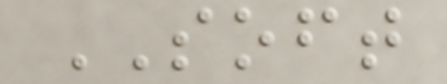SOFT
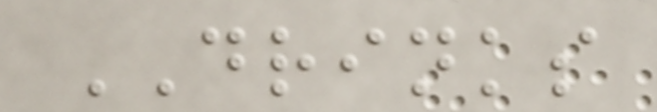DRINKS
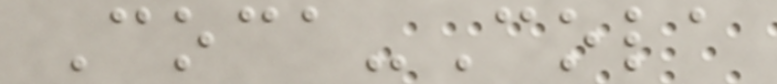Coca-Cola
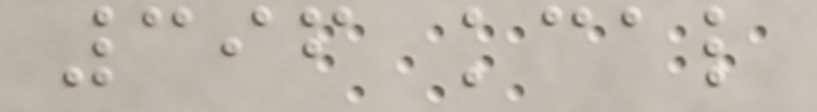396 kcal
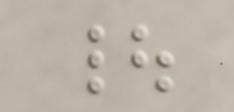|
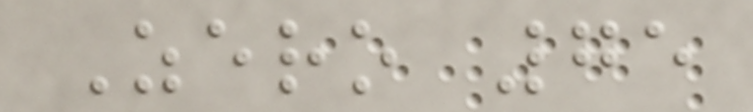Zero 75
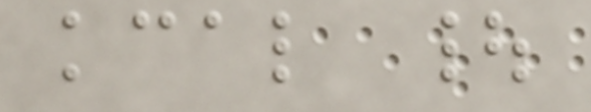kcal |
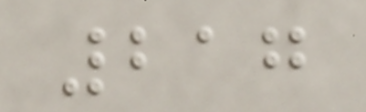217
